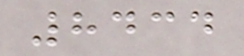8434
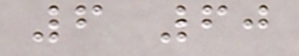6 60
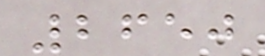2650
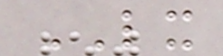LX
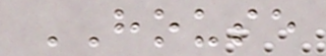HOUSE
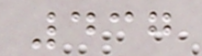437
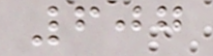607
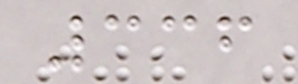336
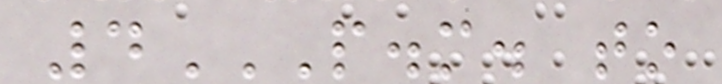4P.M. TO
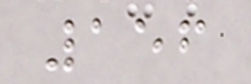156
